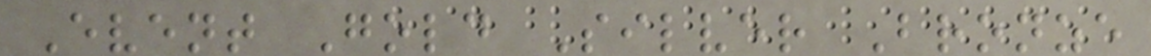Event Gold Silver Bronze
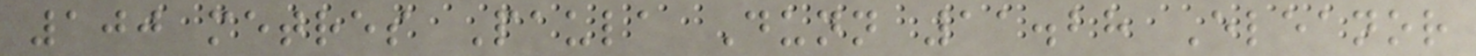100 metres Paula Dunn 11.28 Eleanor
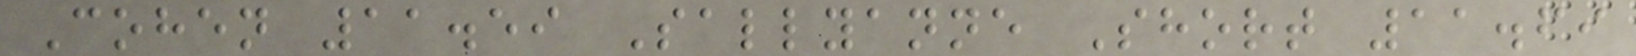Cohen 11.59 Sallyanne Short 11.69
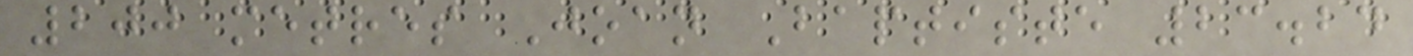200 metres Joan Baptiste 23.24
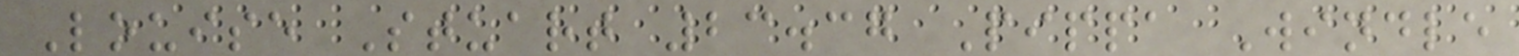Louise Stuart 23.37 Pippa Windle
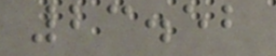23.52
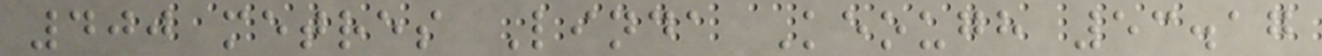400 metres Linda Keough 53.17
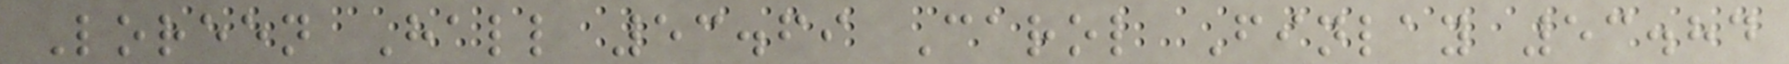Loreen Hall 53.69 Carol Finlay 53.84
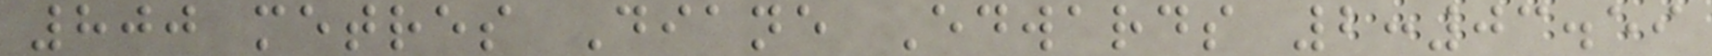800 metres Diane Edwards 2:03.59
